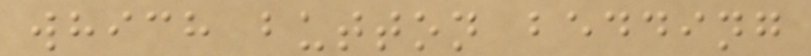which button bedding
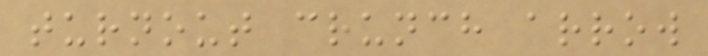turnout crunch arrow
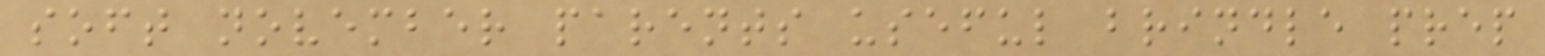soft november parents useful brindle prep
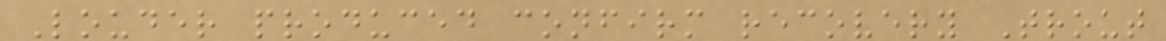Louder produced confirm recovery Trout
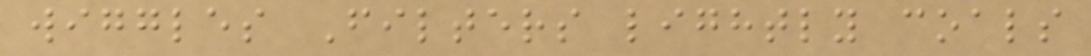wiggles Filters lightly coals
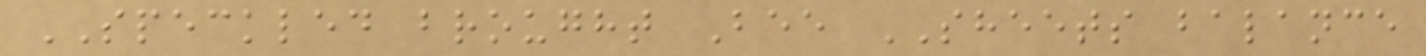SPECKLED brought Bee SHEETS balance
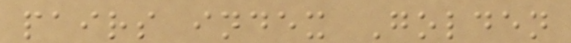pairs index Golden
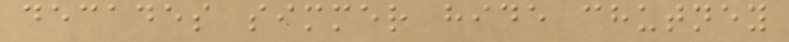decades simmer hide chutney
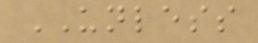UNLESS
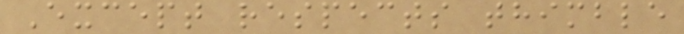Except respects thimble
